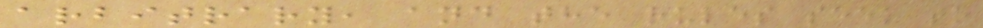arbitrary, and the rules seek to
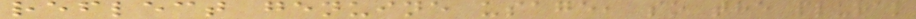reflect genuine usage, so the plural
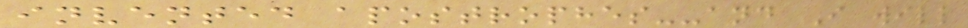invented apostrophes--and I will
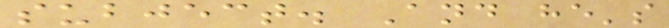subject. And he's
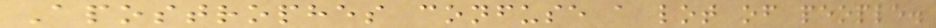Apostrophes confuse a lot of people.
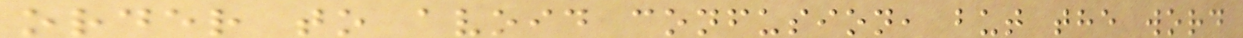order to avoid confusion, but the word
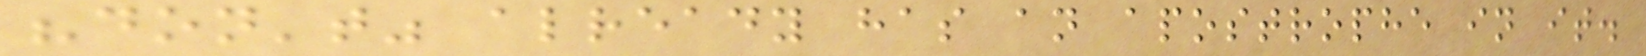"don't" already has an apostrophe in it.
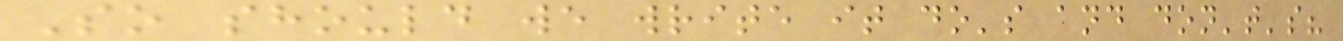So should we write it do's and don't's?
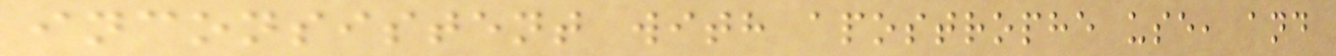inconsistent with apostrophe use, and
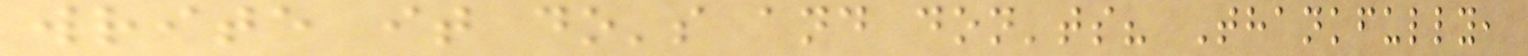write it do's and don'ts? Thankfully,
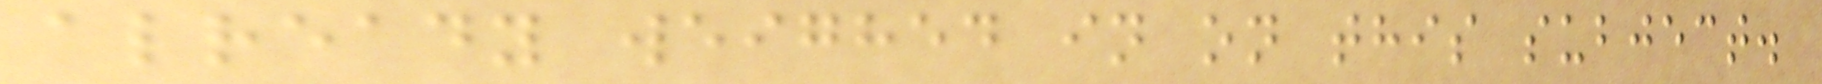already weighed in on this subject.
